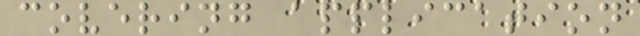covering application
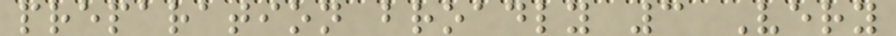preparation broadly 3 Very
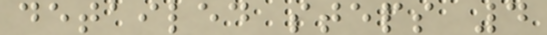detailed steps 4
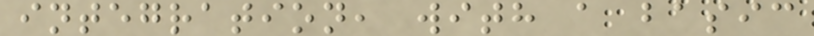integration, with a basic
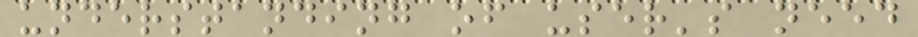understanding of user's need
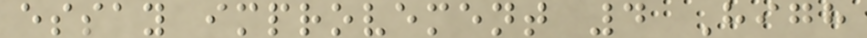essay improvement 4 High
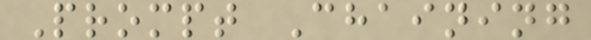Prompt Chaining
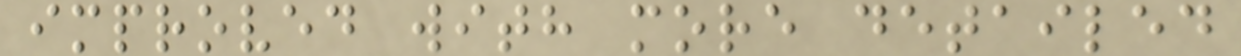improved with more detailed
